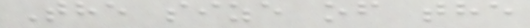The size of the
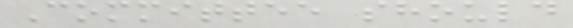Committee should
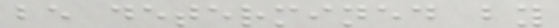be determined by
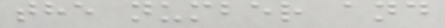the number and
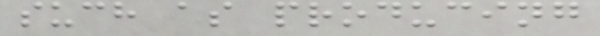such as producing
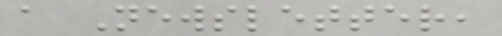a Newsletter,
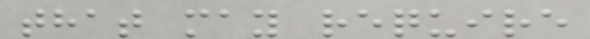that may require
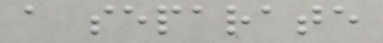a separate
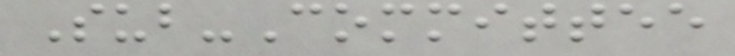Sub-Committee
